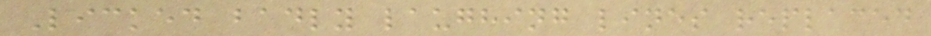Licked badly laughing lines replaced
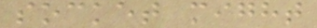socket might
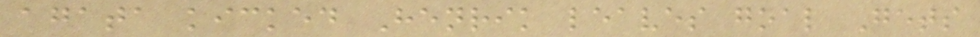agata kicked Henrik leaves goal Gets
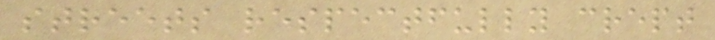streets respectfully crept
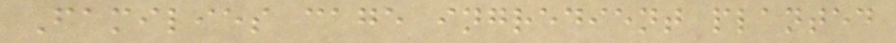Families cage ingredient planted
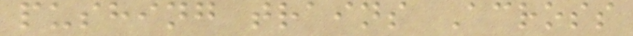pushing trains Across
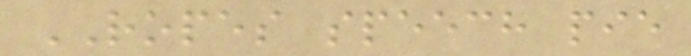ROPES speech pie
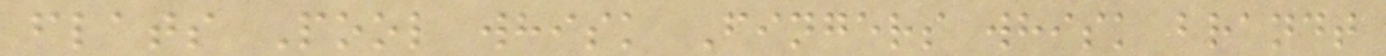flats Pool whisk Fingers whisk brandt
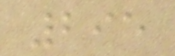295
